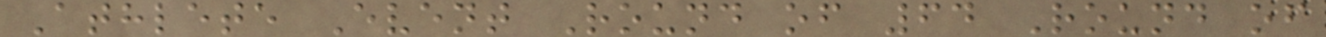Athlete Event Round of 64 Round of
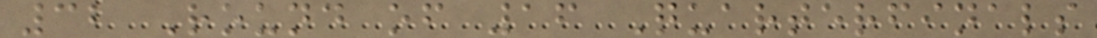32 Round of 16 Quarterfinals
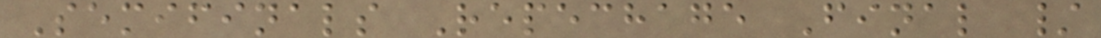Semifinals Repechage Final /
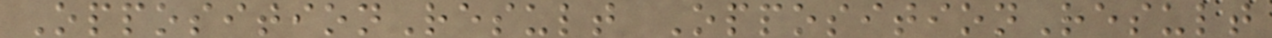OppositionResult OppositionResult
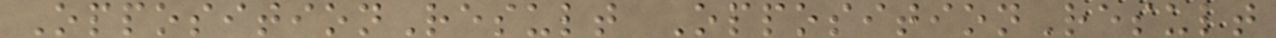OppositionResult OppositionResult
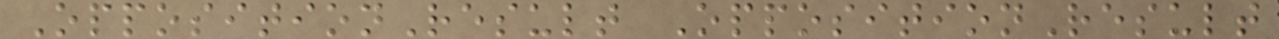OppositionResult OppositionResult
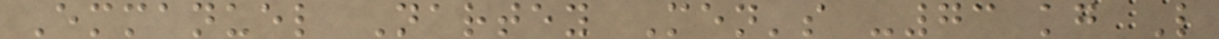Emmanuel Nartey Men's -73 kg L
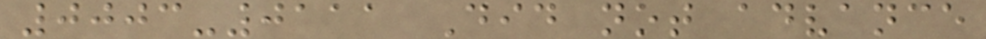0003-0111 Did not advance
